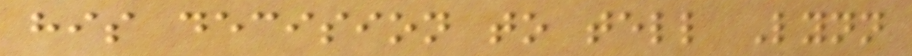his decision to tell Lynn
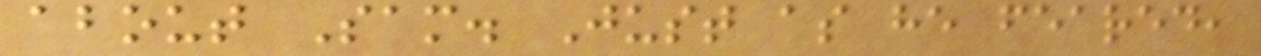about Sam. Just as he feared,
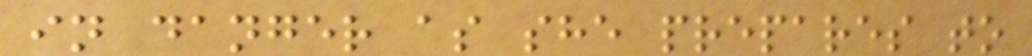in danger as she prepares to
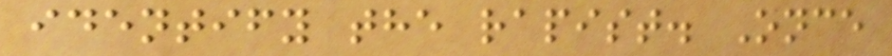identify the rapist. Once
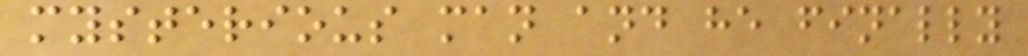mysterious man and he finally
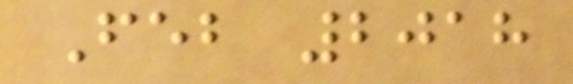Feb 2018
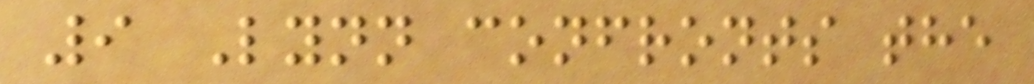9 Lynn confronts the
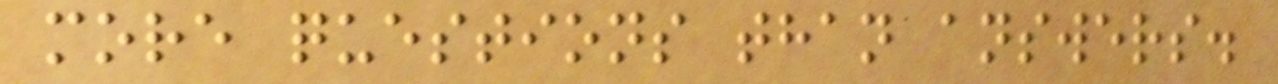more questions than answers.
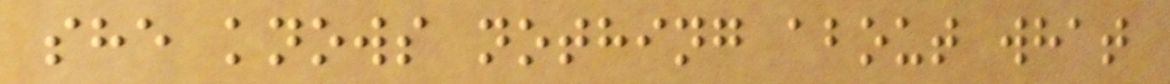she knows nothing about what
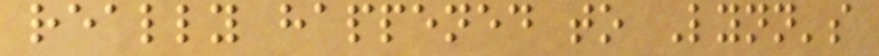really happened to Lynn's
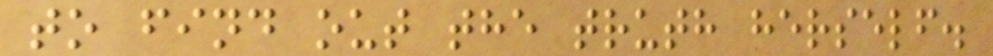to find out the truth herself.
